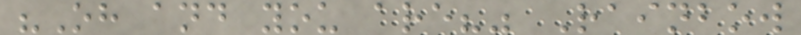"Oh and you are?" Rainbow
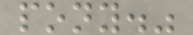pony."
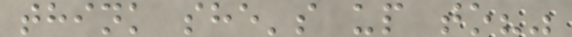think she's up to?"
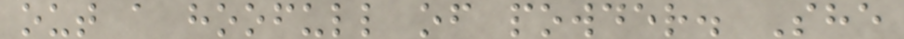out a hoofull of powder. She
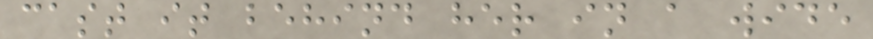cast it behind her in a wide
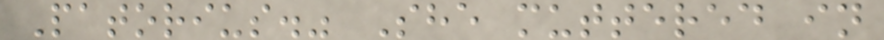Patorius." She muttered in
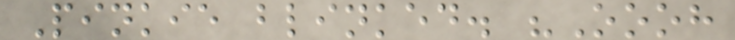Pinkie blinked. "Oooh
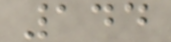144
